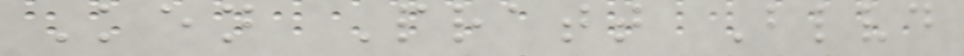Ken Pratt Blvd
